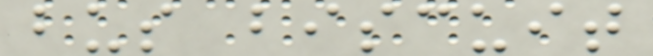bus biscuit
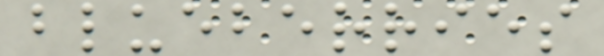blueberries
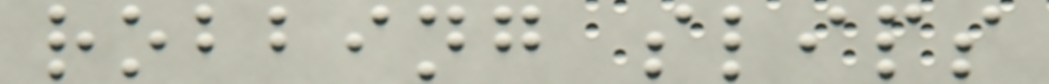robbing slips
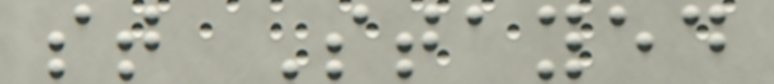st Stayed
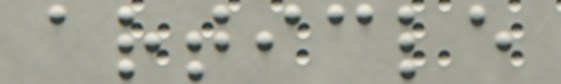article
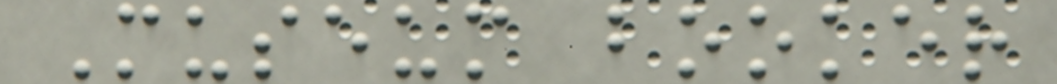Museum booker
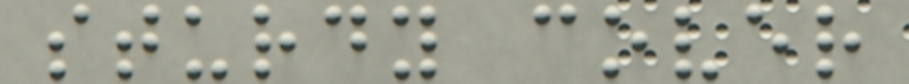sturdy cover
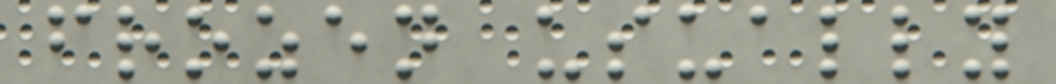frozen usually
